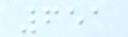651
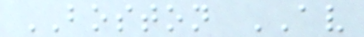BOSTON AV
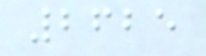2625
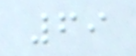69
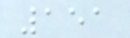151
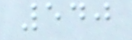540
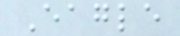Eagle
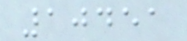10451
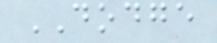DODGE
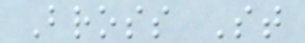Bross St
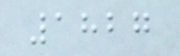1827
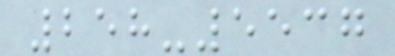258-5537
